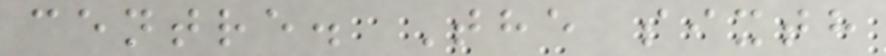centre. The sixth
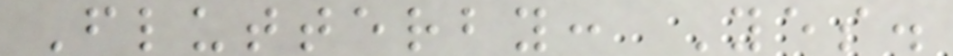Flutterby: Yes.
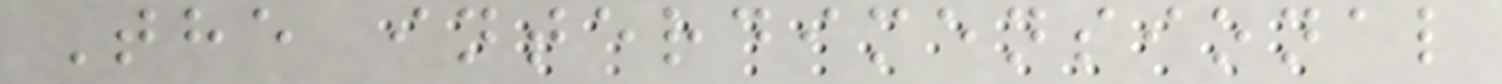The interdimensional
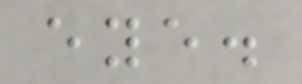eye.
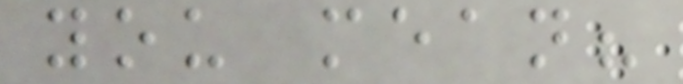you mean?
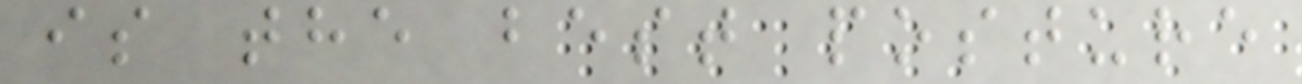is the best posture
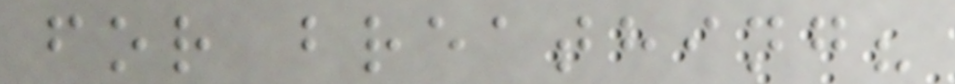for breathing?
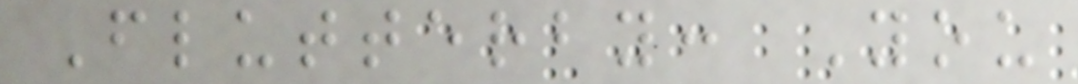Flutterby: You
